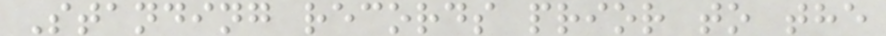Standing records prior to the
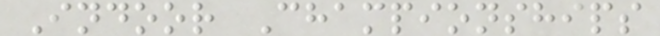Indoor Championships
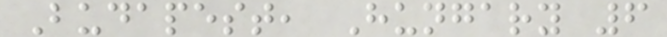Budapest, Hungary 6
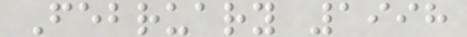February 1998
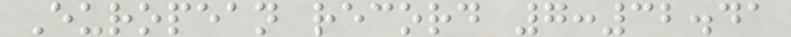European record 7:32.41
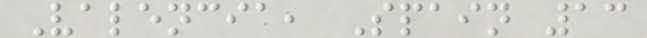Valencia, Spain 13
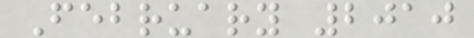February 2010
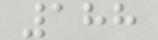188
